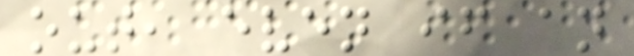out, even if an
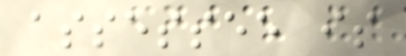assessee is
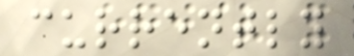currently
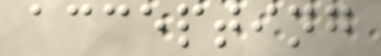accepting
